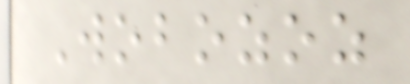Wobozoz
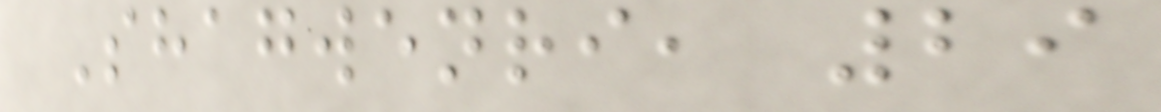Shagwenri, 29
